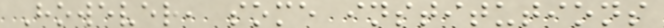However, some institutions
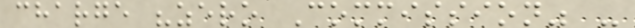charge "zero Commission" -
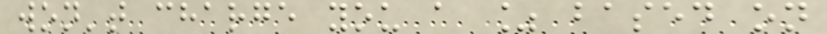won't charge you a % based on
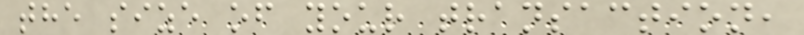the size of your transaction,
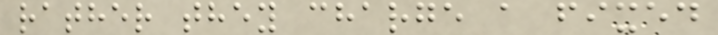rather they charge a fixed
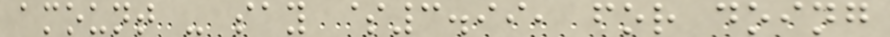amount - say $3.99, for doing
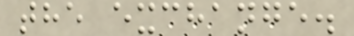the exchange.
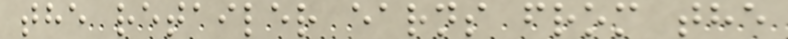the retailer earns from the
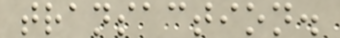transaction.
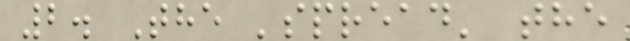2. The 'spread' the
